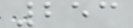253
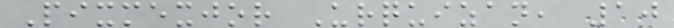Pixmexjor Urquizan, 10
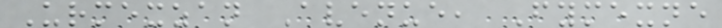Urmexzan Avenue, Fymexne
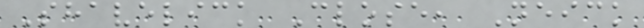Shavelick Close, Neick
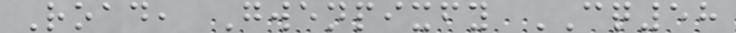Road, Gwenpixfy CQ58
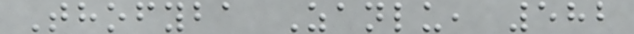Thofyba Zanlu, 582
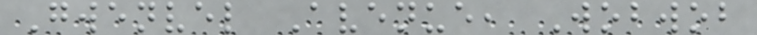Gwenvel Avenue, Wobwob
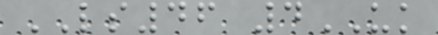LS46 4UK
